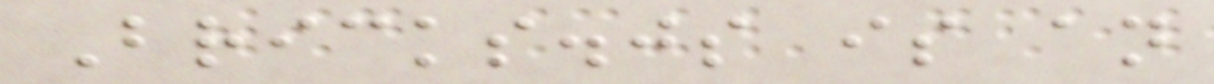Bricks.js is an
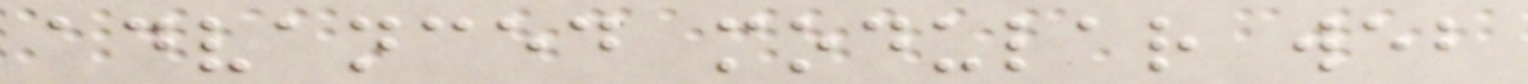advanced modular web
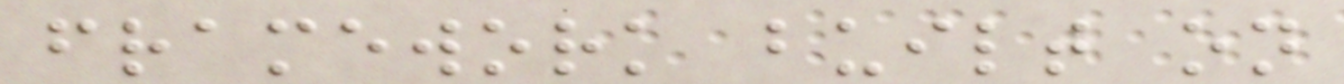framework built on
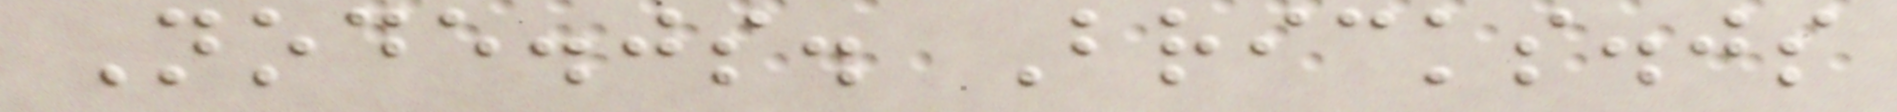Node.js. Bricks.js
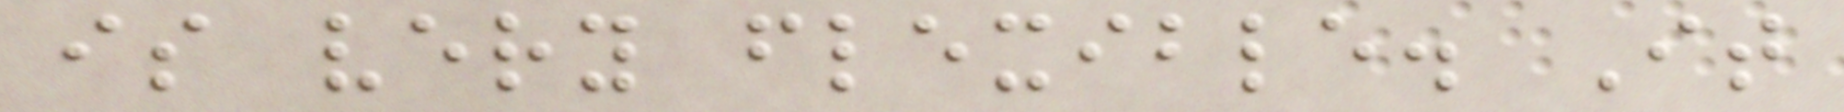is very flexible. It
